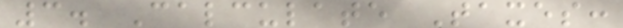3. Calculate Taxes:
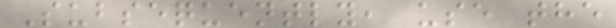Subsequently, use the
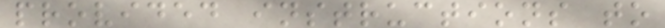provided instructions to
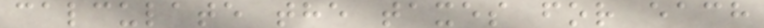calculate the taxes for each
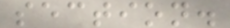section.
